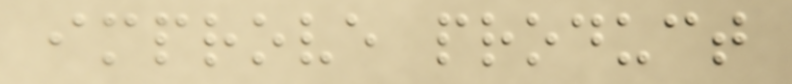improve product
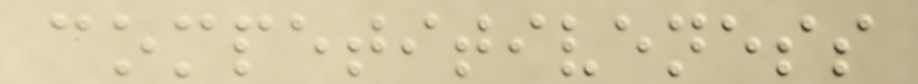competitiveness
